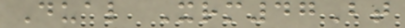Dual Xrm47Bt
